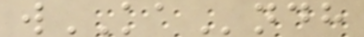wKAndh
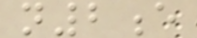n2e
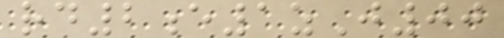rd2e1zJ00
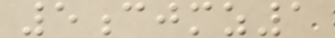5cjmz1
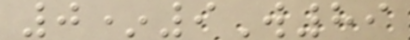0*9W89
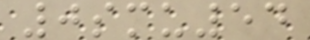0smu54
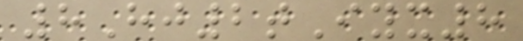8Hj2tIyx8
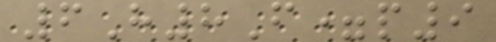6H8F=p9
